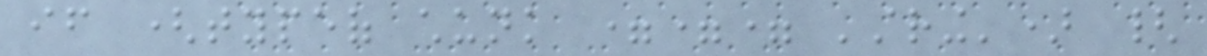if (typeof chunk === 'string') {
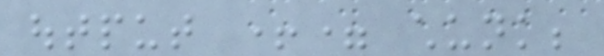output += chunk;
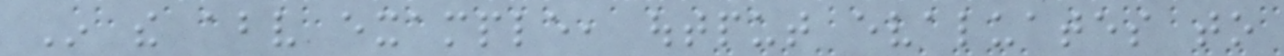In the above example, output evaluates to
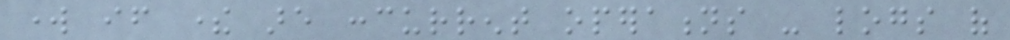work if there are concurrent operations - logs of
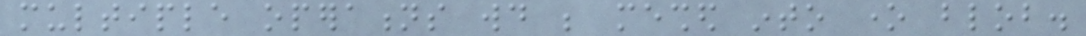multiple operations would be meshed into one blob.
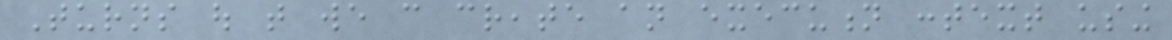Turns out that we can create an execution context using
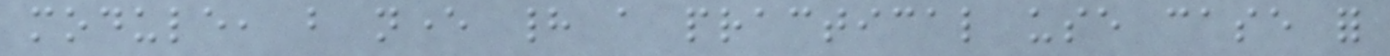module, but never had a practical use case for
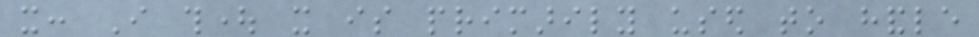it: I thought it is primarily used to handle
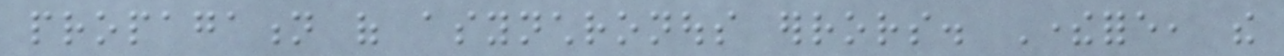propagation of asynchronous errors. Therefore, the
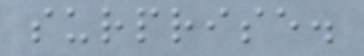surprise.
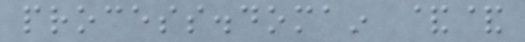process.domain &&
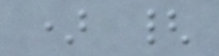) {
